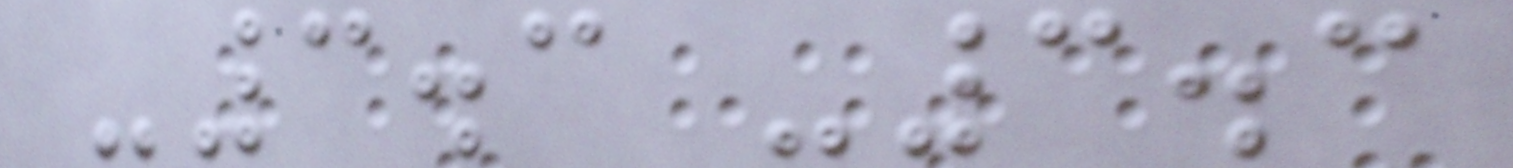-3.3 -3.3
